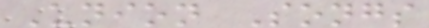Union Songs
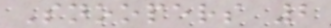Snoopers 2
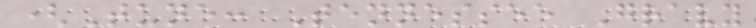(Tune: Tennessee Gravy
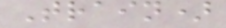Train)
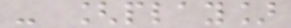- [play]
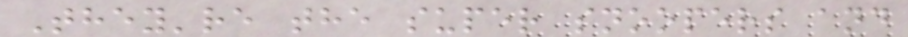They're the super snoopers and
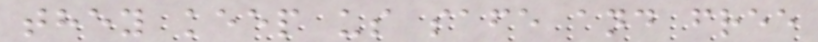they keep us safe and free
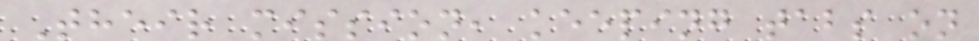Their mission, keeping tabs on
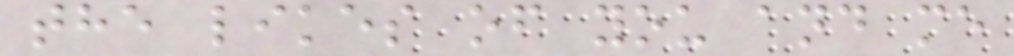the likes of you and me
